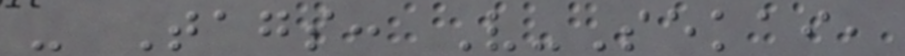- Tags: V-Sekai,
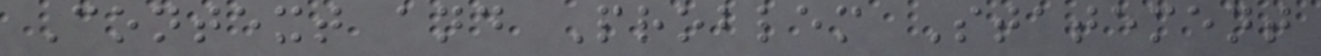Context and Problem Statement
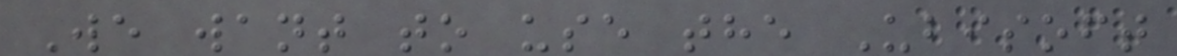We want to use the Ubisoft
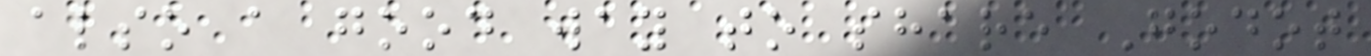also a good way to share Godot
